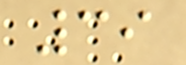39
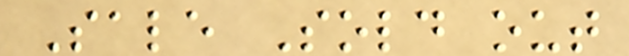Sale Sold out
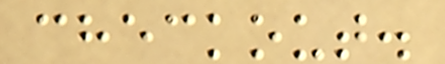checkout.
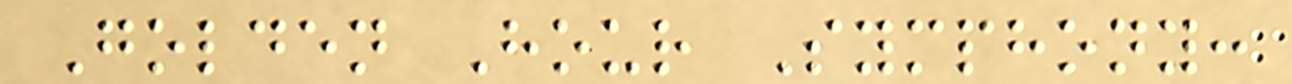Golden Hour Symphony:
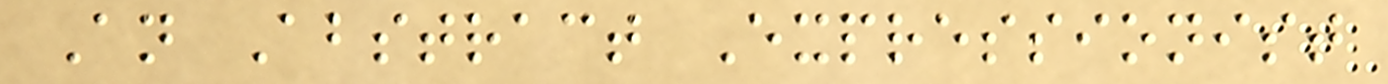An Abstract Expressionist
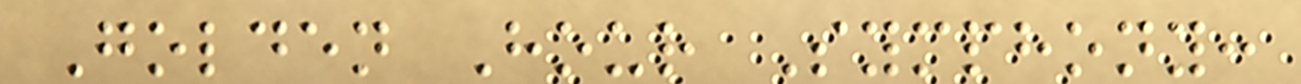Golden Hour Symphony:
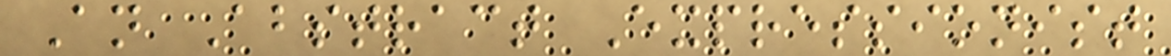An Abstract Expressionist
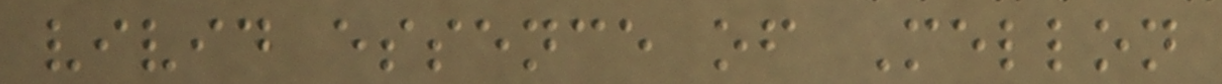vivid essence of Mellon
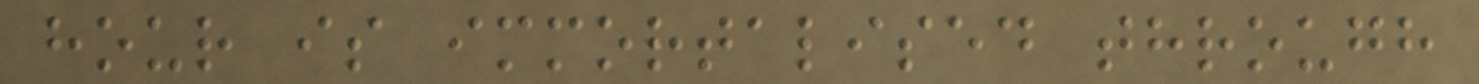hour is immortalised through
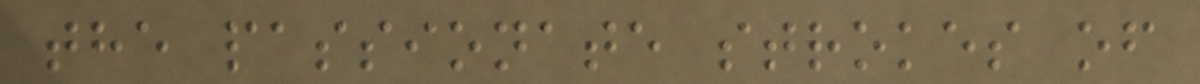the passionate strokes of
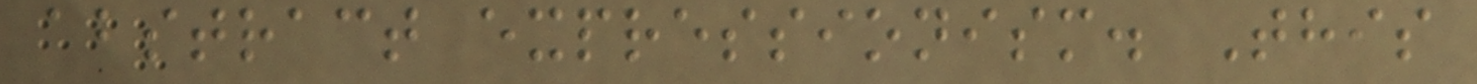abstract expressionism. This
